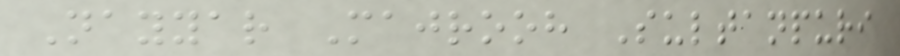Nayyar Majrooh Sultanpuri
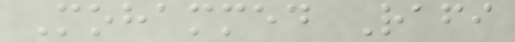Mohammed Rafi
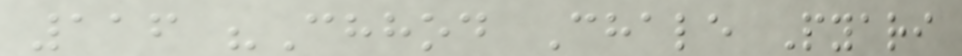116 "Chhod Chale Pyari
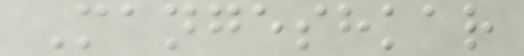Mangeshkar
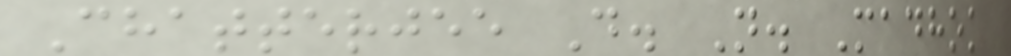Chatterjee D. N. Madhok
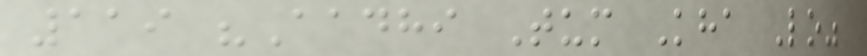119 "Aadhi Tum Kha Lo"
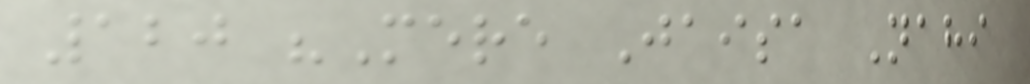120 "Mere Jaisa Nahi
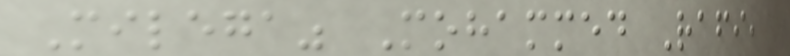Milega" Mohammed Rafi,
